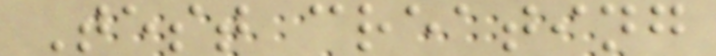Test creating
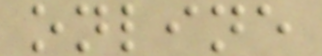online
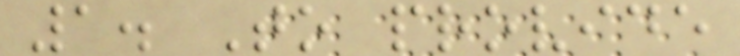1. To provide
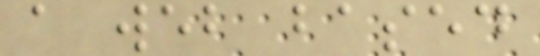a web based
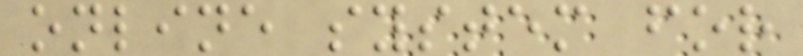online system for
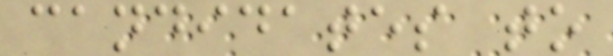candidates to
